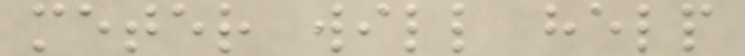meter will help
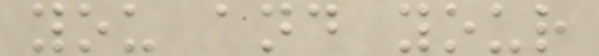you and your
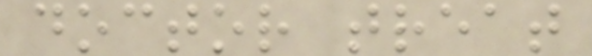doctor treat
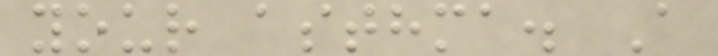your asthma. A
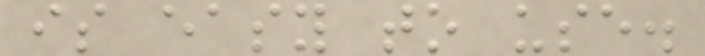is easy to use.
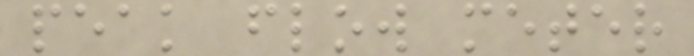peak flow meter
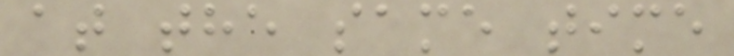at the same time
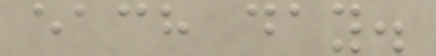each day.
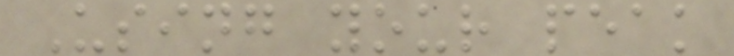Using your peak
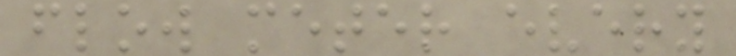flow meter every
